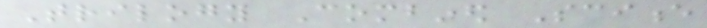Trilogy Combined Science
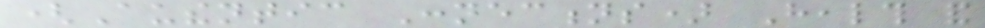(Authentic Connections) Health and
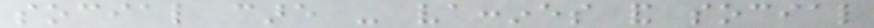social care - vaccines and social
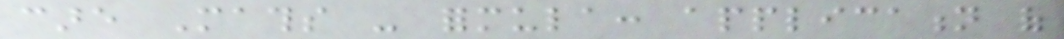care Maths - formula: application of
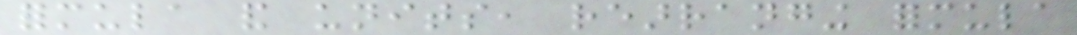formula and units, rearranging formula
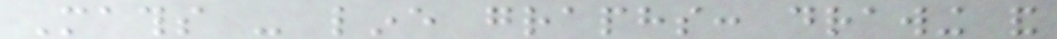Maths - line graphs: drawing and
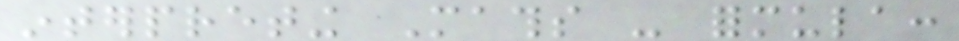interpreting Maths - formula:
